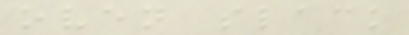oven slack
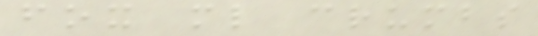fox ml crumbs
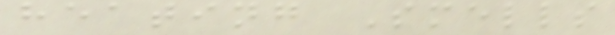heating Smells
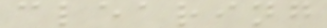clearing
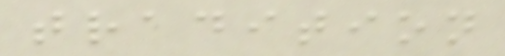tradition
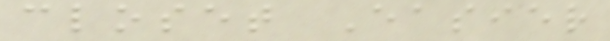closet Easier
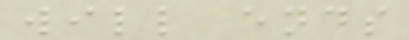will ends
